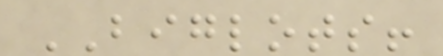BIGLOTS!
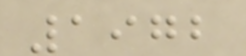1972
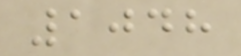1048
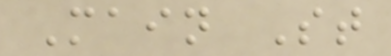Main St
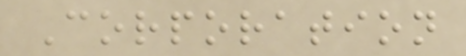Corporation
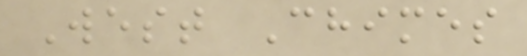West Chimes
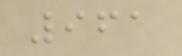961
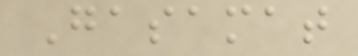Gasamat
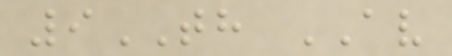9TH AV
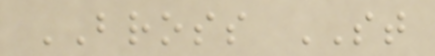BROSS ST
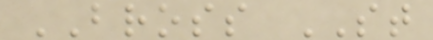BROSS ST
